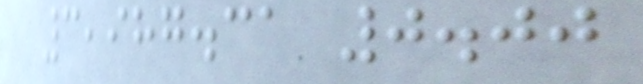3,987.31 0.00
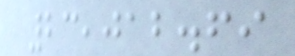23,012.69
